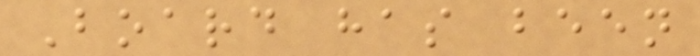Board has been
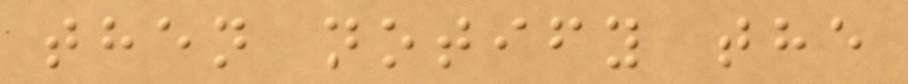then notify the
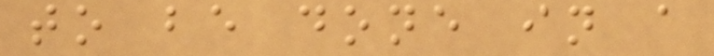to be done in a
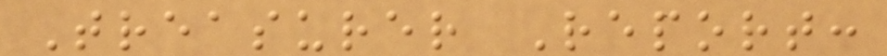Treasurer Report:
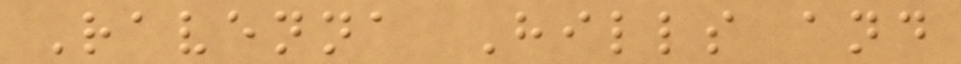Ravenna Hills and
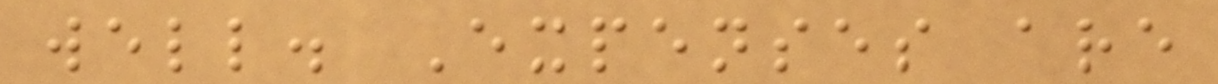well. Expenses are
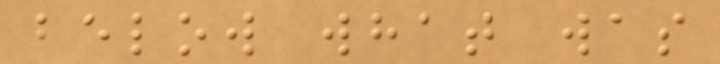below what was
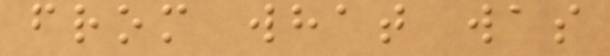from what was
